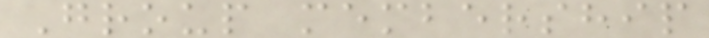Group membership
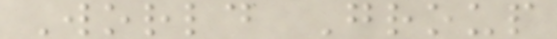World Group
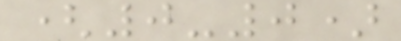(0-0)
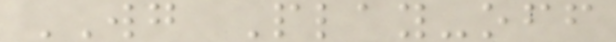WG Play-off
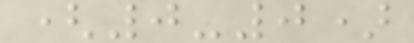(0-0)
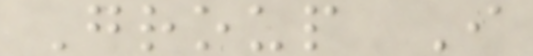Group I
